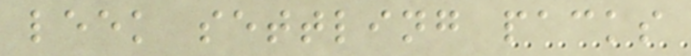leek settling packs
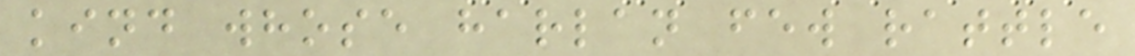kind whose harlan few rattle
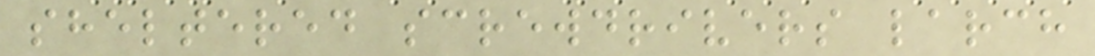sheltered screwdrivers larch
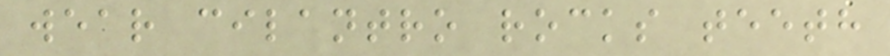wear cilantro rocks teeth
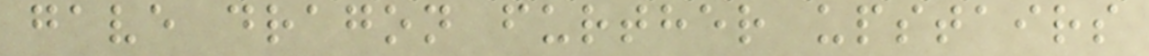gave dragon further upstairs
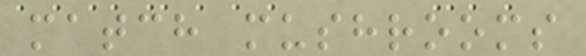match mushrooms
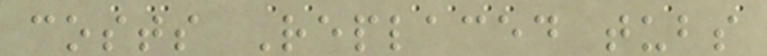costs Replaced tubs
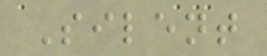Silent
